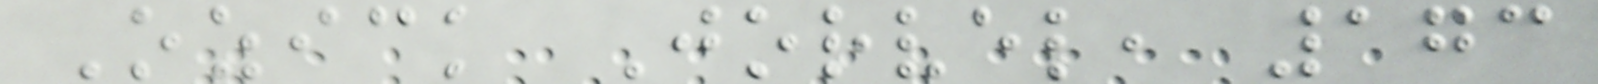Ozick Jorvel, 173
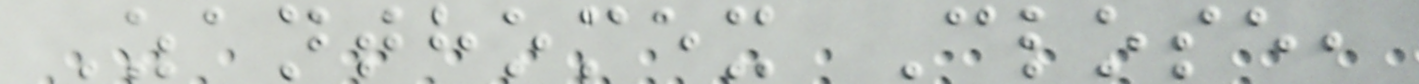Zanthomex Close,
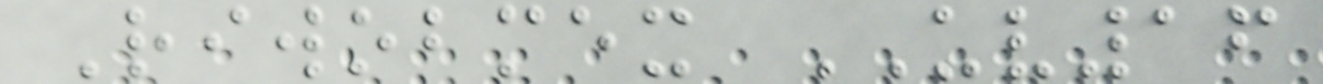Riwobmex UV16
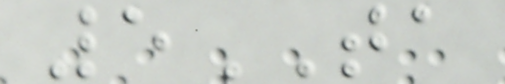5TA
